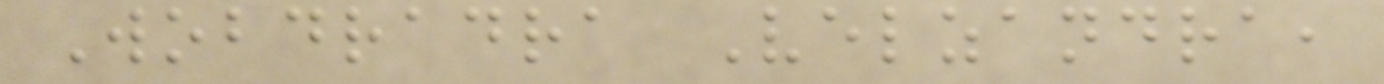Wobdradra Velzandra,
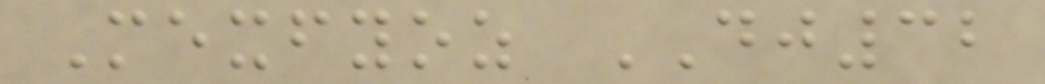Mexfyoz DJ32
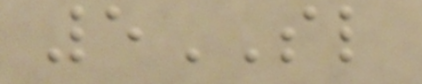5SL
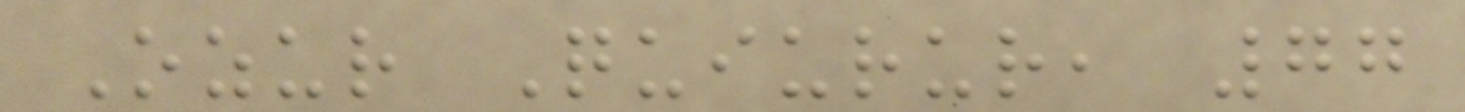Ozur Quiurur, 77
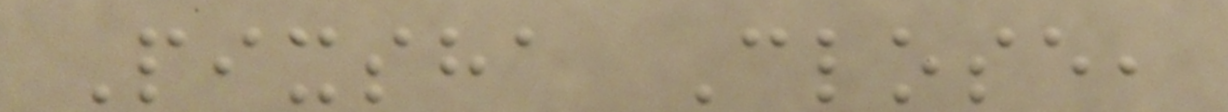Pixsha Close,
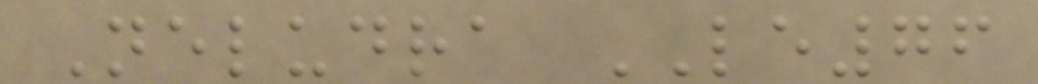Neludra LE76
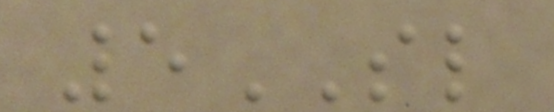5SL
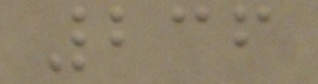236
